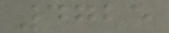4725
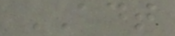ADT
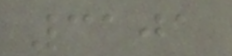3101
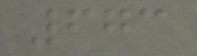673
